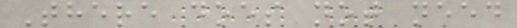There does not need
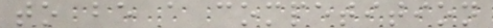to be a competition
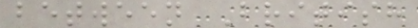between British
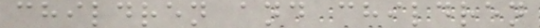children and children
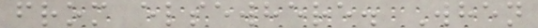from elsewhere. When
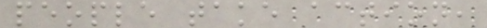people take action,
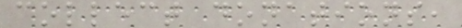collect donations,
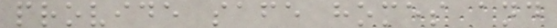provide safe homes and
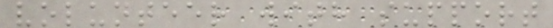volunteer with support
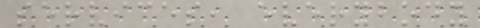services, everybody
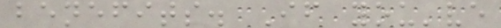benefits. If you've
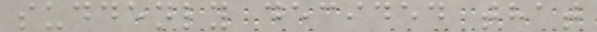suddenly decided that
